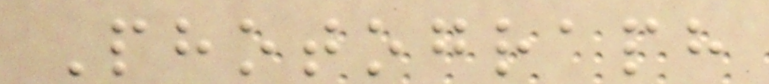Photograph
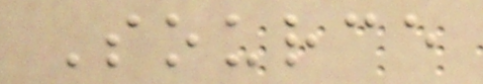Source
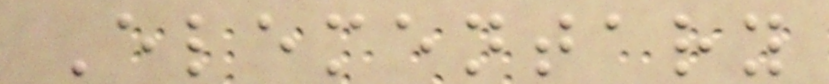Elementary
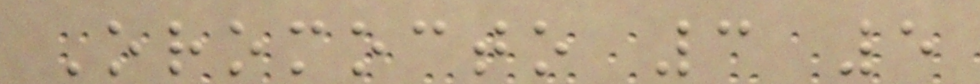Oromocto 3 5
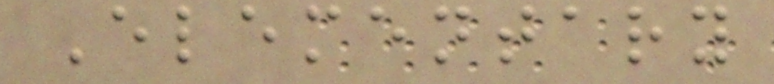Elementary
